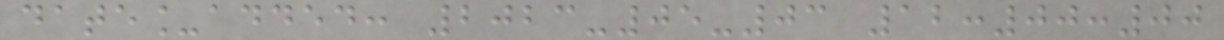date_added: 2023-05-03 12:00:00
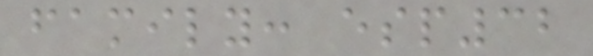family: esp32
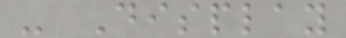- Display
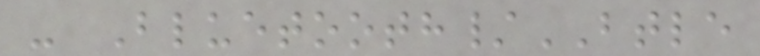- Bluetooth/BTLE
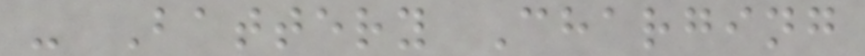- Battery Charging
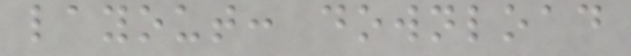layout: download
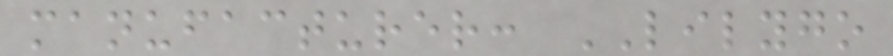manufacturer: LILYGO
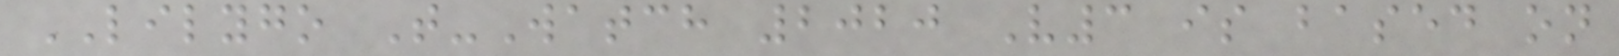LILYGO T-Watch 2020 V3 is based on
